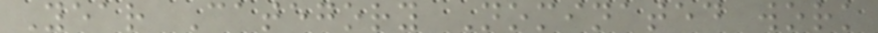Year Category Nominated work
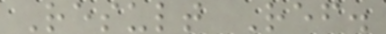Result Ref.
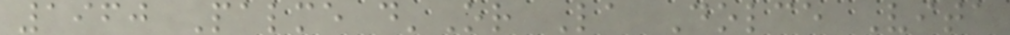1960 Palme d'Or La Dolce Vita
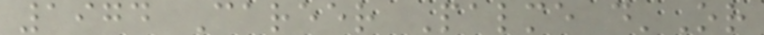1974 Career Palme d'Or
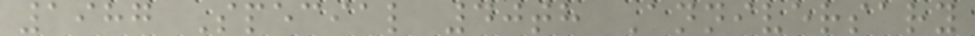1987 Special 40th Anniversary
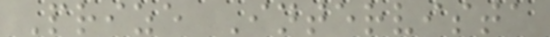Prize Intervista
